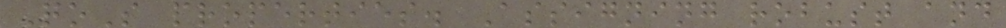QoS properties. Assigning robust and
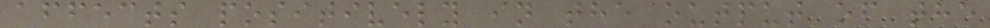affects positively in the output of the
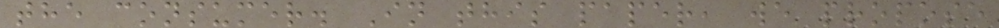the consumer. In this paper, we propose
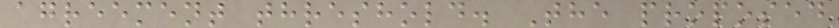agreement threshold. The proposed
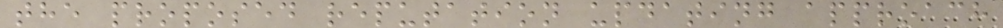the proposed reputation updating approach
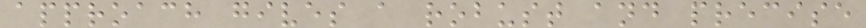approach gives a robust and precise
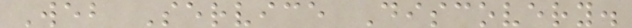Web Service Discovery.
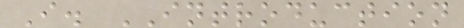I. INTRODUCTION
